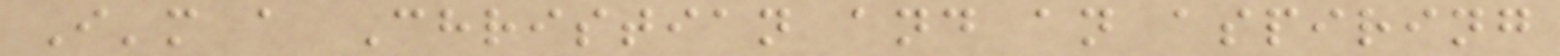I'm a Christian and an aspiring
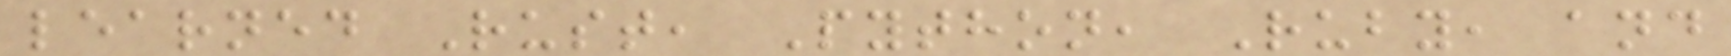learned Rust, Python, Ruby, and
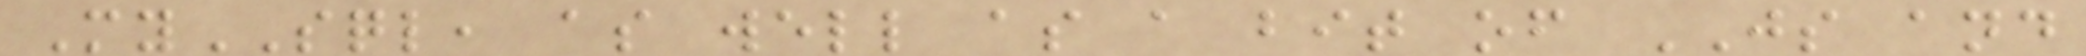MySQL, as well as a bit of JS and
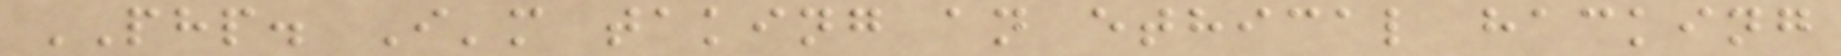PHP. I'm taking an ethical hacking
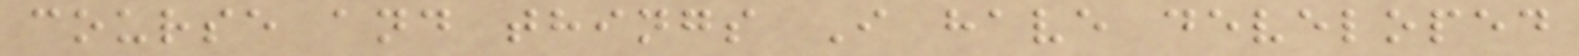course and things I have developed
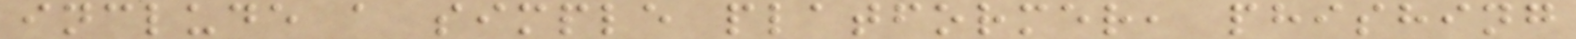include a simple platformer, phishing
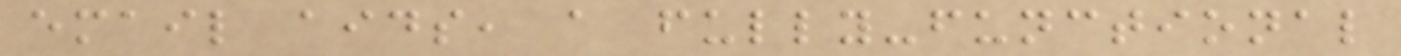email aids, a fully-functional
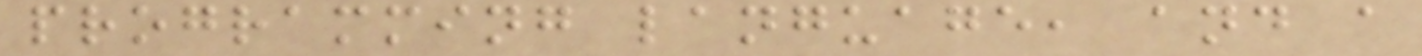programming language, and a
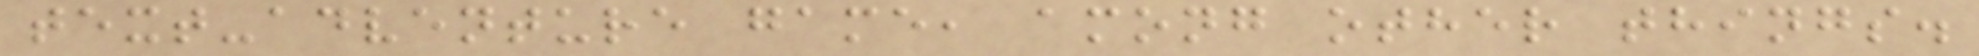text-adventure game, among other things.
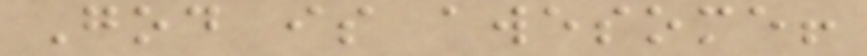God is awesome!
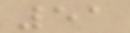51
